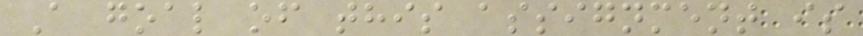A goal of this assignment is
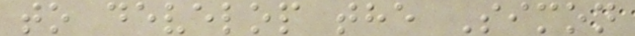to develop the Simon
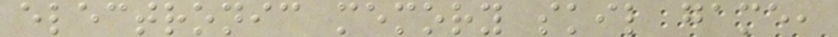electronic memory skil game,
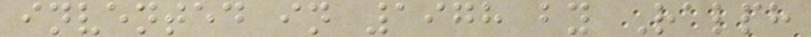invented in 1978 by Ralph
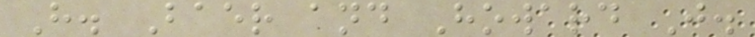H. Baer and Howard J.
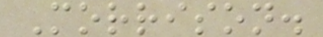Morrison.
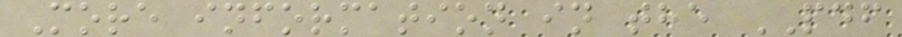More information in the PDF
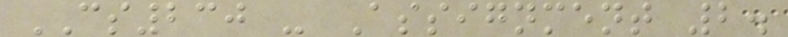CS230 - Assignment 2.
